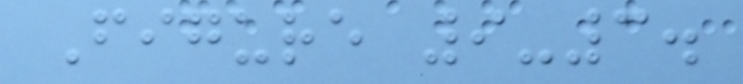Figure 9-3.
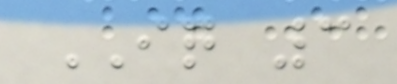IQ 3
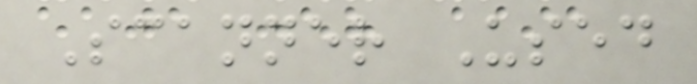Scanner Used
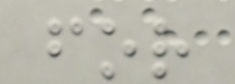for
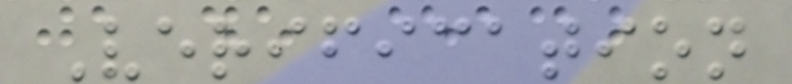Verification
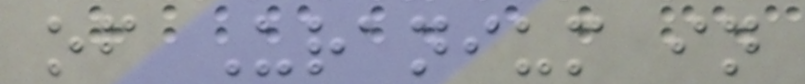of Uranium in
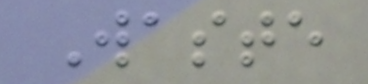Waste
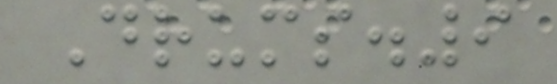Drums.9
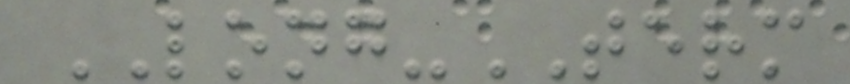LONG-TERM
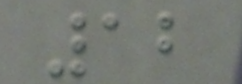12
